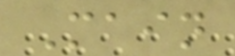Main
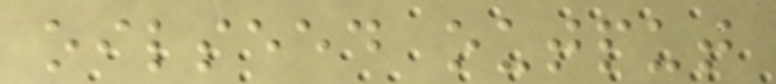oilseed output
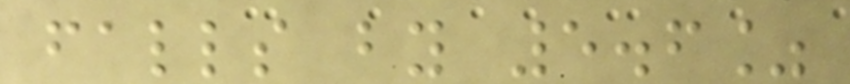falls by 5.6%
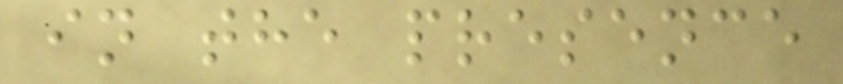in the presence
